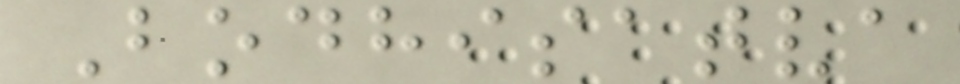Bodhisatva
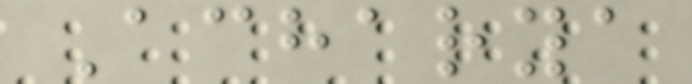Acharya
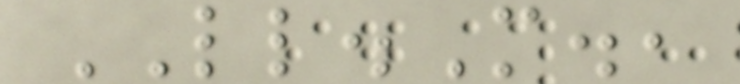LL.M.,
